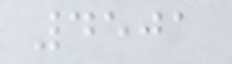4501
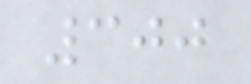300
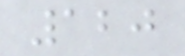120
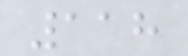118
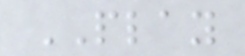PLAY
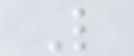L
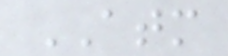ATM
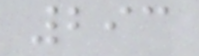293
